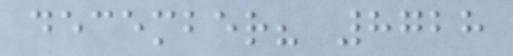december? 8728
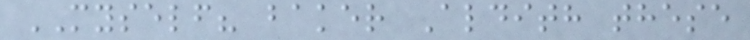MYSELF? baker Aldith these
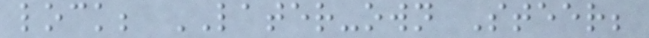lock; LATER-own Steer;
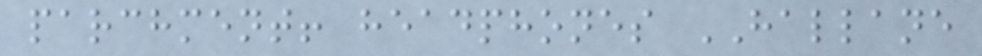parchment! headphones HALLANE
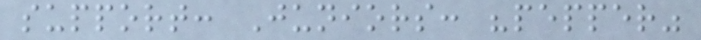support: Juniors: "pepper"
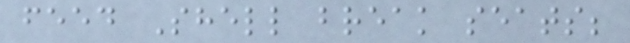feed Shell break seats;
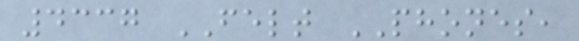4337 FELT PHONES,
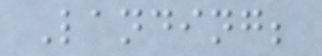Landing;
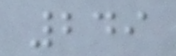249
